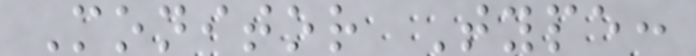Monitor Type:
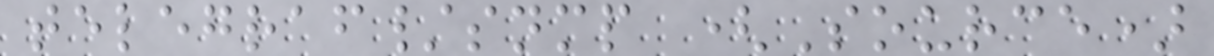telegraf/snmp (Source)
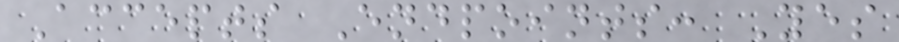Accepts Endpoints: Yes
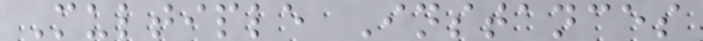Multiple Instances
